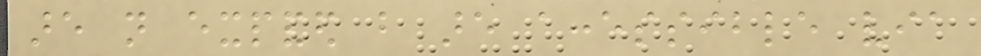are not expanded but are accessible via
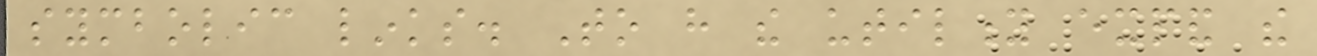symbolic links. To have the utility expand the
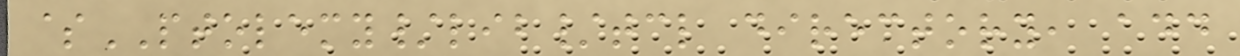$PTOLEMY/lib/tcl directory, add
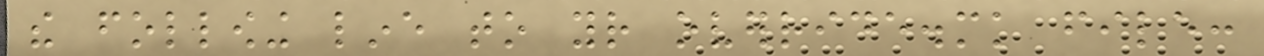the following line to your override.mk file:
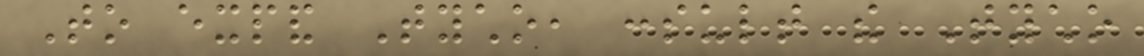To expand Tycho, consult the Tycho
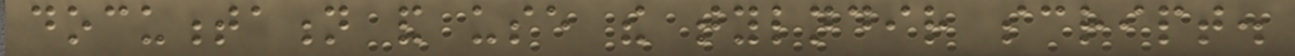documentation and use the tylndir script.
